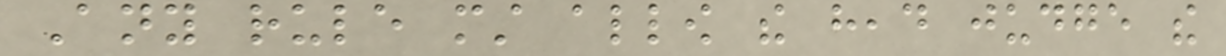Any rule must allow the head judge the
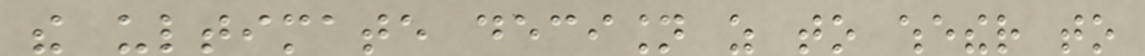the ultimate decision as to whether to
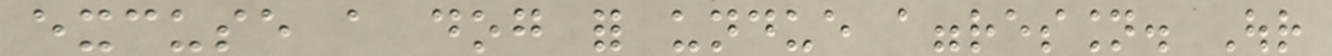excuse a dog for undue aggression. Our
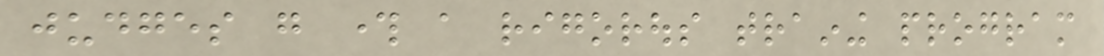judges go through a rigorous training program
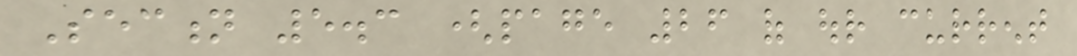Section 5.3 (page 26 of our current
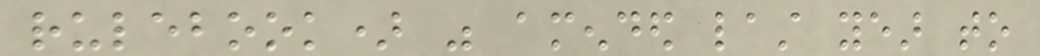rulebook) was amended last year to
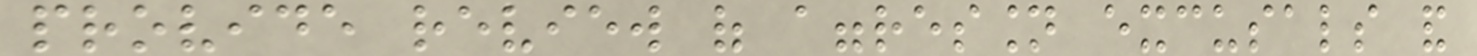provide review of aggression excusals and
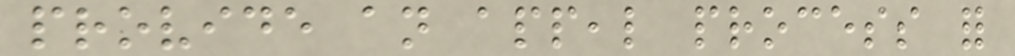provide an appeal process for
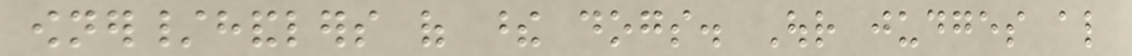owner/handlers of these dogs. Our judges also
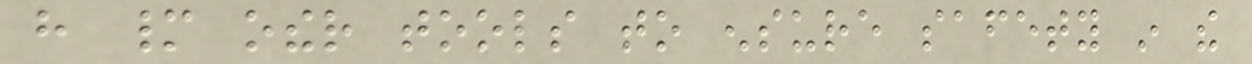have many other tools to ensure safety in the
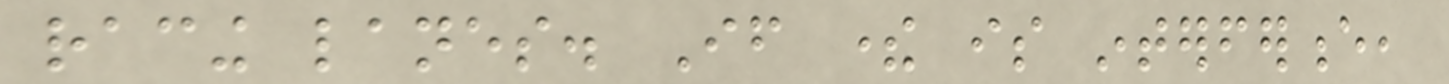racing lanes. If there is interference,
